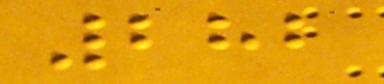282
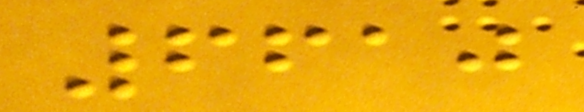6610
